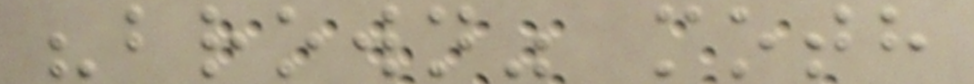"brown" moth
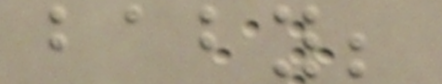baby;
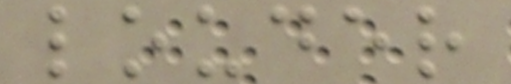louder
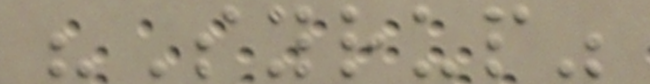"Syrup"
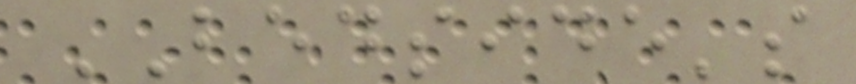BEDSIDE's
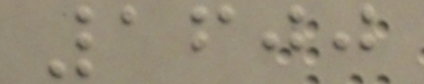1600
